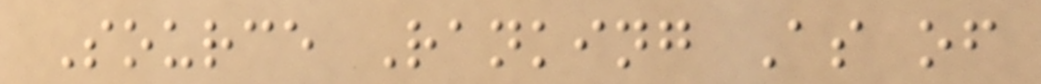Source Ranking As of
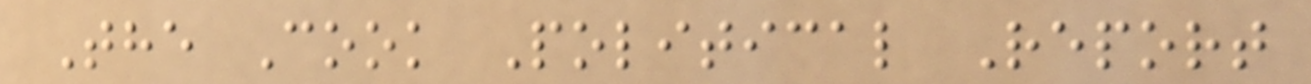The Cook Political Report
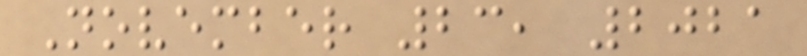November 23, 2021
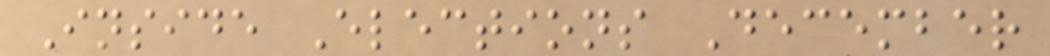Inside Elections December
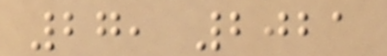27, 2021
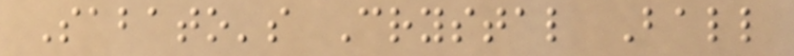Sabato's Crystal Ball
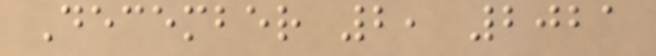December 2, 2021
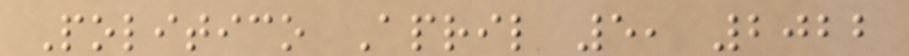Politico April 5, 2022
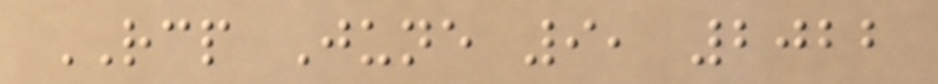RCP June 9, 2022
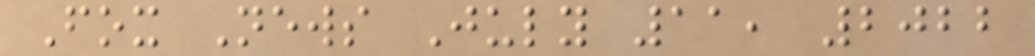Fox News July 11, 2022
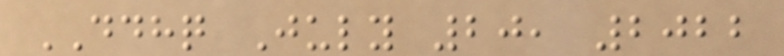DDHQ July 20, 2022
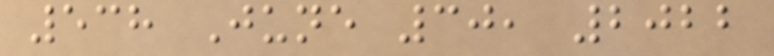538 June 30, 2022
